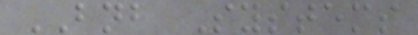BNB Systems
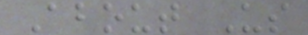About Us
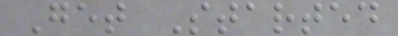Get Started
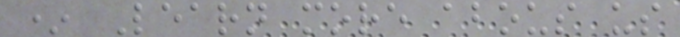* Learn more abous us
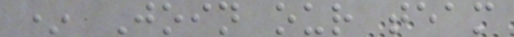* Join our team
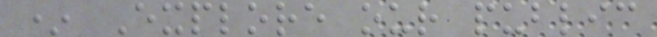* Explore our public
